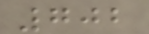702
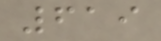619
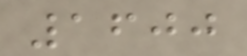1600
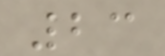23
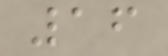16
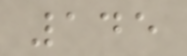145
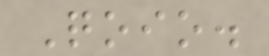Qoio.
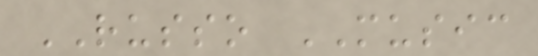RUSSO MUSIC
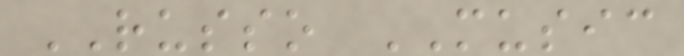RUSSO MUSIC
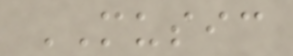MUSIC
